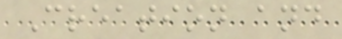Creation and
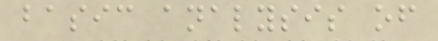basic analysis of
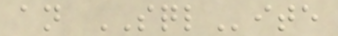an SQLite
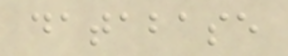database
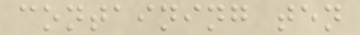containing ten
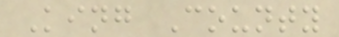King County
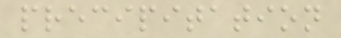precipitation
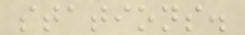stations.
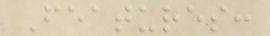Features:
